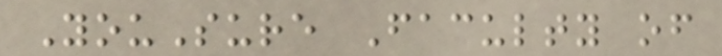YouSure Faculty of
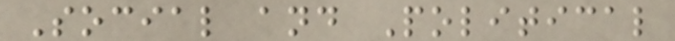Social and Political
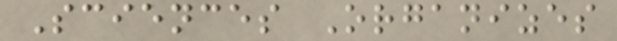Sciences Organizes
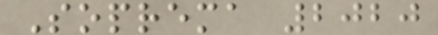Soprema 2020
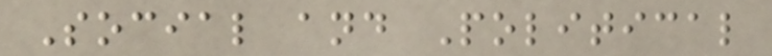Social and Political
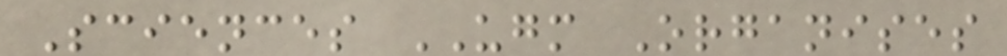Sciences UGM Organises
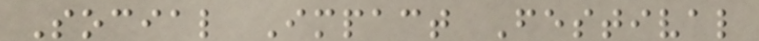Social Impact Festival
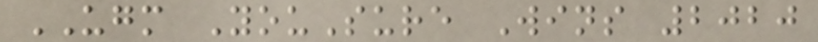UGM YouSure Wins 2020
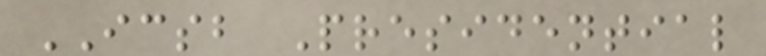ICSB Presidential
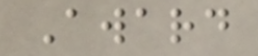Award
